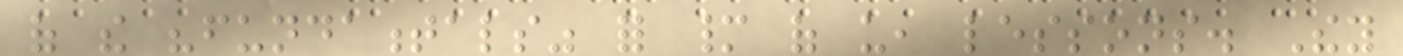of the "fundamentals" for many of us, lessons. They
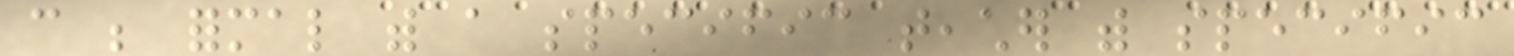can be formal with a specific teacher with specific
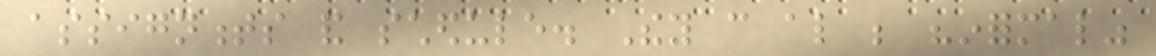assignments and schedule. They can also be "informal"
